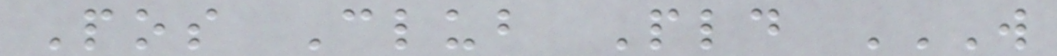Pos Club Pld W
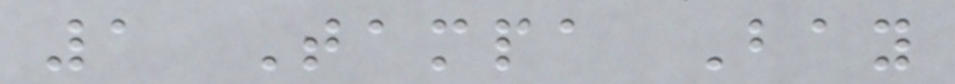1 Tampa Bay
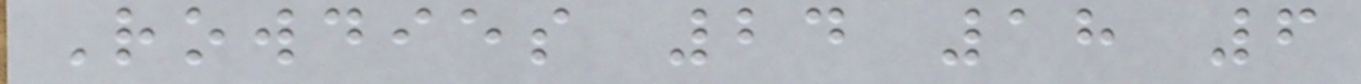Rowdies 24 18 6
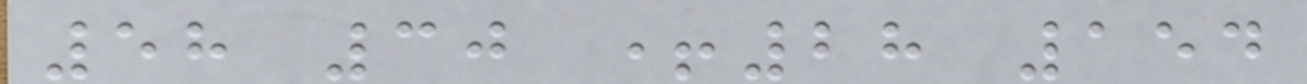58 30 +28 154
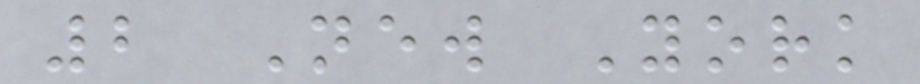2 New York
